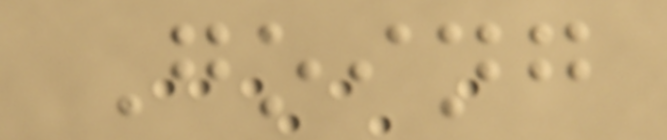Going
